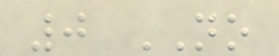0 NO
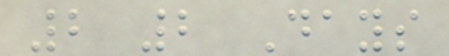2 2 Days
